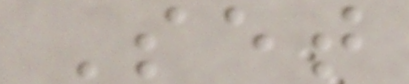Set
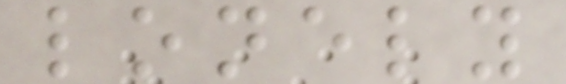lonely
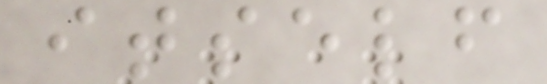itself
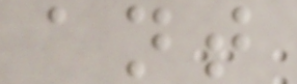ant
